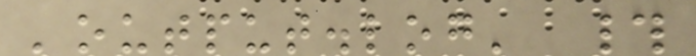'output.log' #
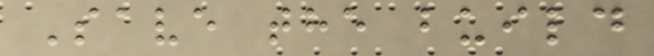Save the build
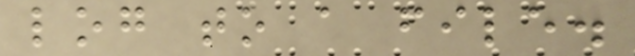log to a file.
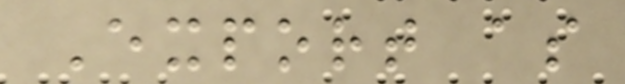Export as
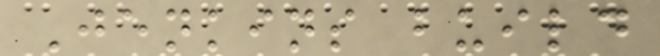Jenkins build
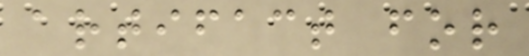artifact for
